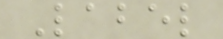Label
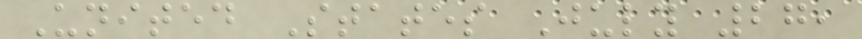United States July 27,
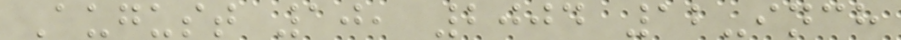August 10, 2004 12-inch
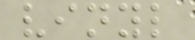vinyl
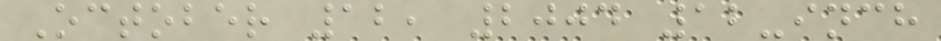October 12, 2004 12-inch
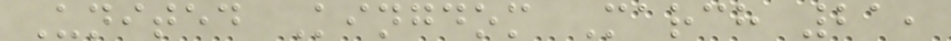United Kingdom March 21,
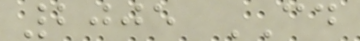2005 CD
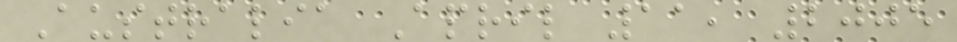Australia April 11, 2005
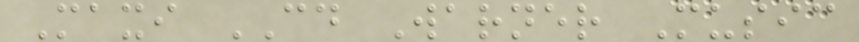Maxi CD Warner Music
